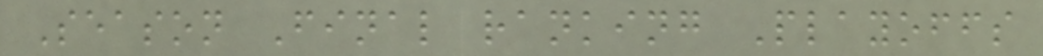Season Final ranking Playoffs
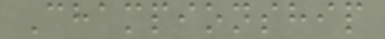Championship
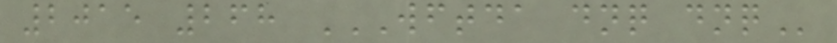2015 268 WFTDA DNQ DNQ
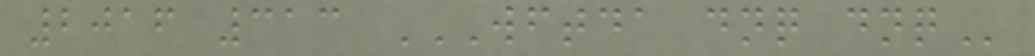2016 313 WFTDA DNQ DNQ
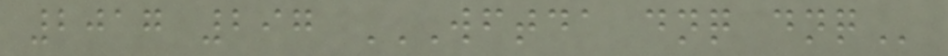2017 297 WFTDA DNQ DNQ
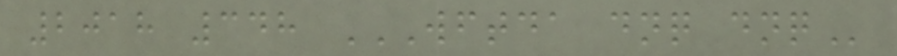2018 348 WFTDA DNQ DNQ
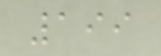199
